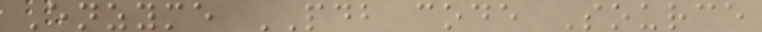Enzyme PDB code Source
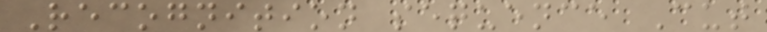Recognition sequence Cut
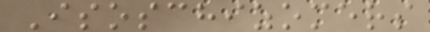Isoschizomers
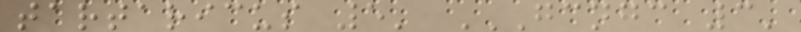tartaricus 5' GCNGC 3'
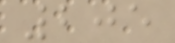205
